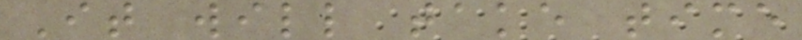It will take time
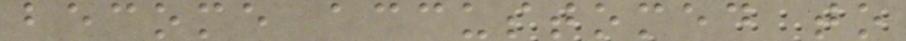become accustomed to
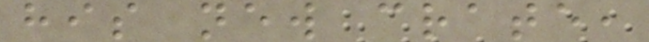his new crate,
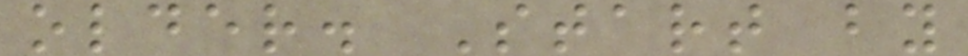older. Start by
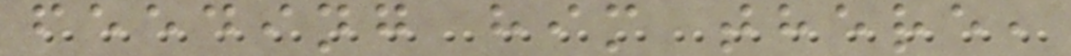feeding him there,
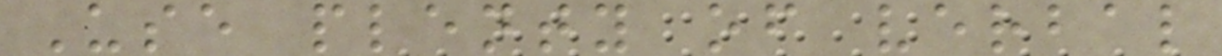Use plenty of verbal
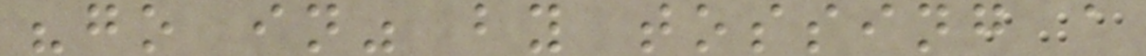"go in" by tossing a
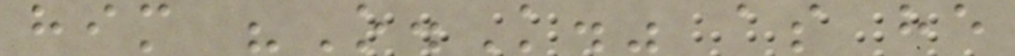him "O.K." as he
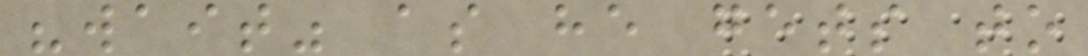"wait" as he gets to
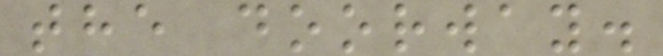the doorway.
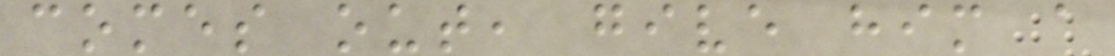comes out, give him a
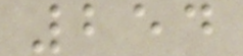254
